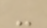-
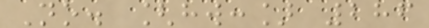No. [hw:] 286
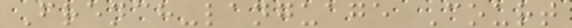French-language Court
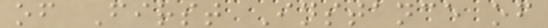of First Instance of
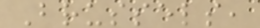Brussels,
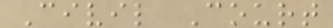Civil Court
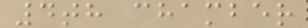4th chamber
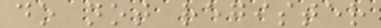do not register
